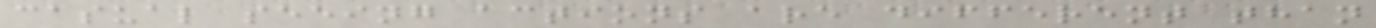casual seeing actions are different than
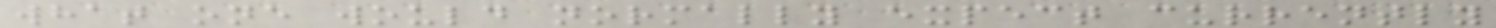what one would normally expect currently
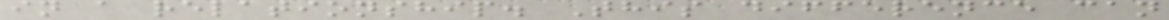in a relationship. This difference can
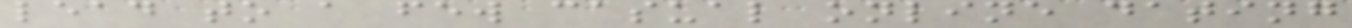lead to a few casual online dating
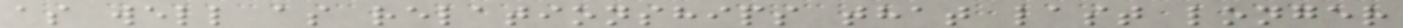as well as relationships that last longer
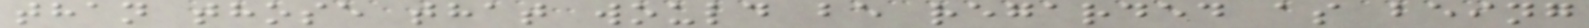than those that would be regarded as being
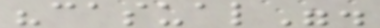"casual".
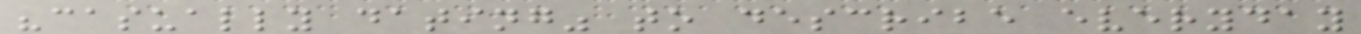"casually dating" to describe everyday
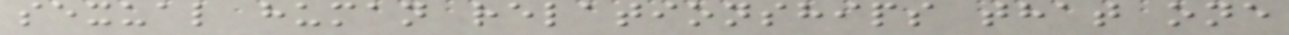sexual human relationships that one
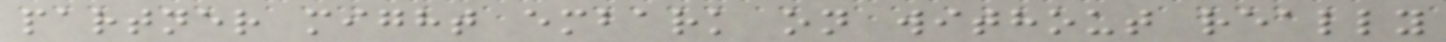partner might embark on without really
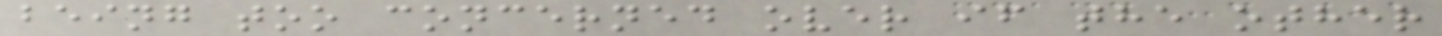being too concerned over if the other
